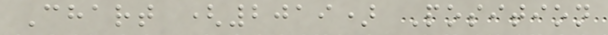Chart (2019) Position
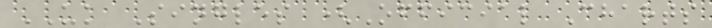UK Singles (Official Charts
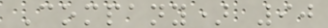Company) 90
